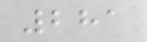281
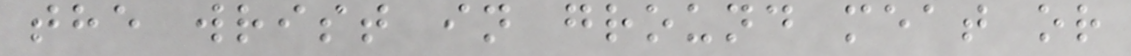the wrist in ground meat or
